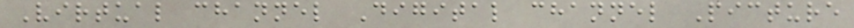Virtual channel Digital channel Picture
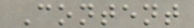Content
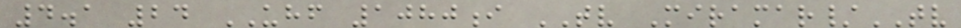4.1 24 UHF 1080i TV Miramar/TV
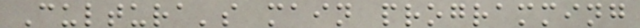Cultura's main programming
